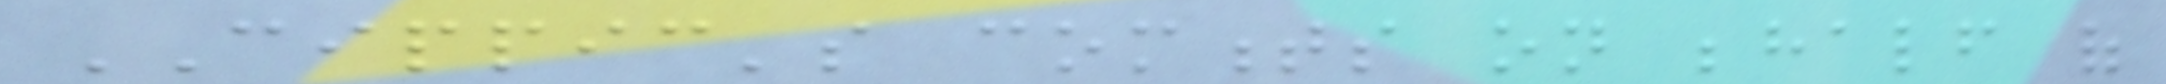CIPPIC's comments on behalf of
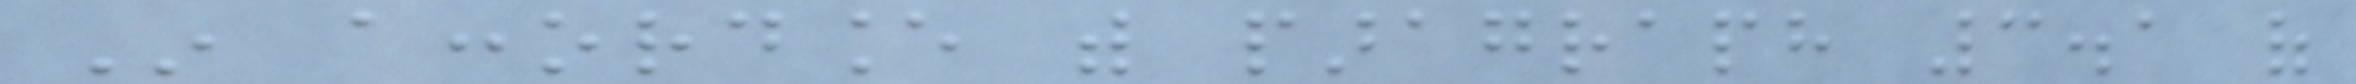In accordance with paragraph 3.1 of
